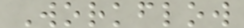Workflow
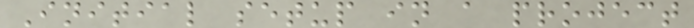Initial setup in a project
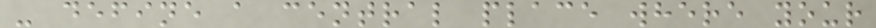- define a central place where your
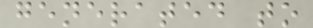generated to
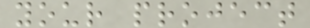your project
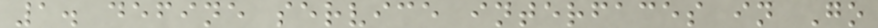1. define service interfaces in Go
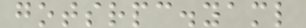gotsrpc.yaml
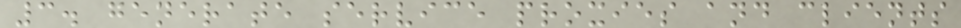3. generate service proxies and clients
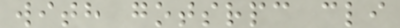with gotsrpc cli
